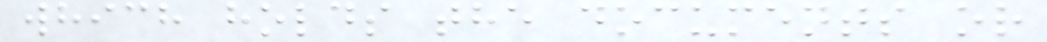which holds the documents or
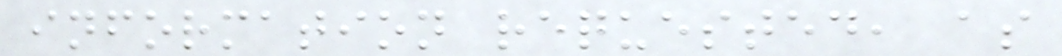information requested, as
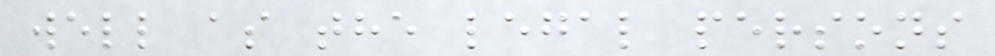well as the legal persons
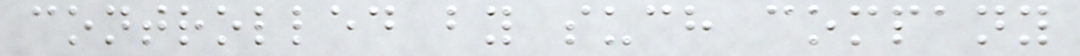controlled by such company
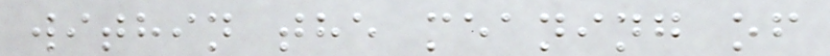within the meaning of
